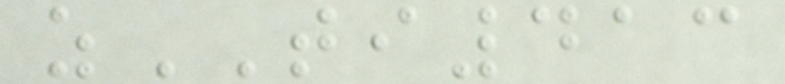zTI413
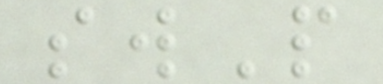swP
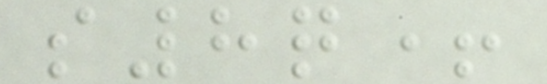s8q+
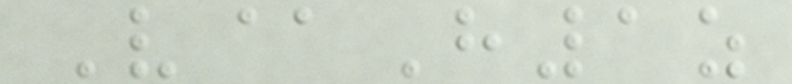V@H1z
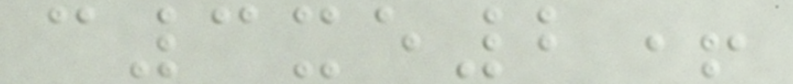c3xe2+
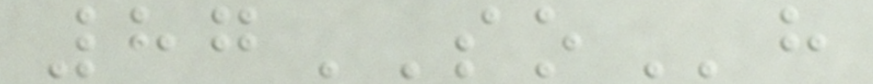87SOh
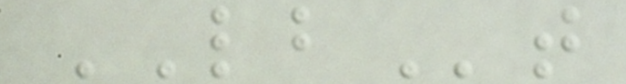LBt
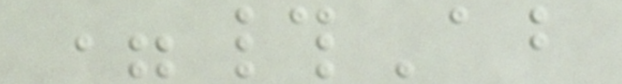=#Ab
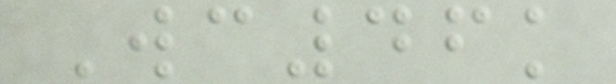Wc46k
